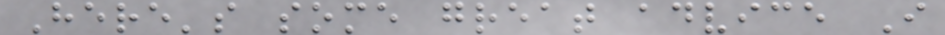Here's some great advice I
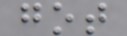got
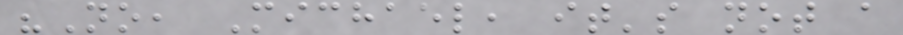"No, Michael, it's not a
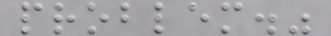problem."
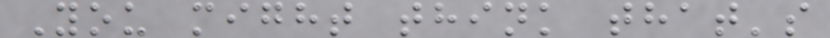You might think that's
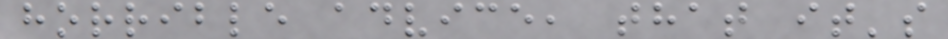horrible advice, that it's
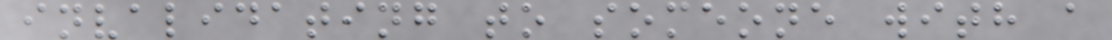invalidating to someone with a
